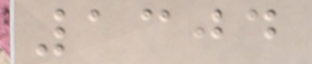1304
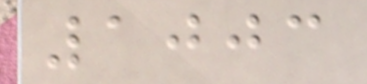1003
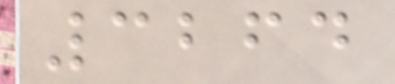3264
